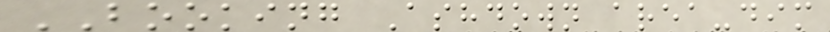BOOKING Ashdown area-dim
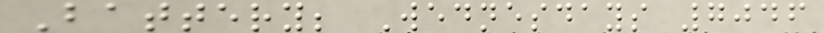Battery; Wednesdays 7046
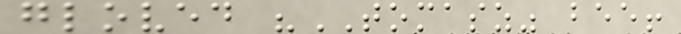gloved "TOMASZ" bee!
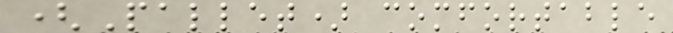(Pallet) comfortable
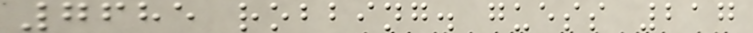7685 robbing. guess 217
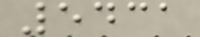5431
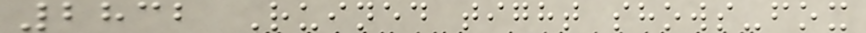2832 Ruined tight shows-fox
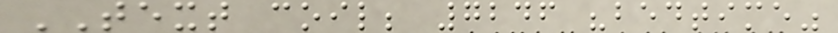TEXT coil; 7246 "bedtime"
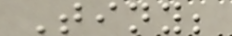Tiny;
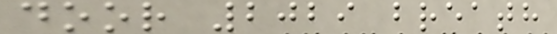door 2029 breath
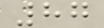87
